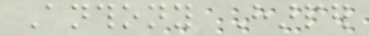Anthony Harper
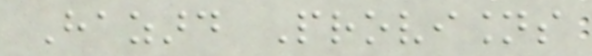Hazard Provisions
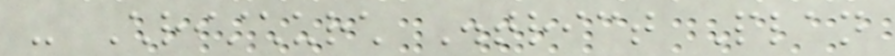- Christchurch District Plan
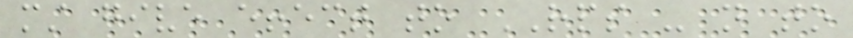must give effect to RPS - not to
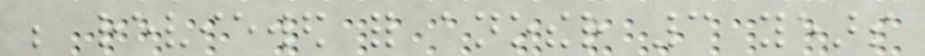be reviewed for another 3 years
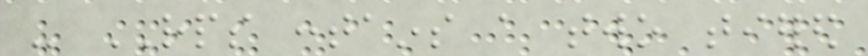- RPS contains a two tiered
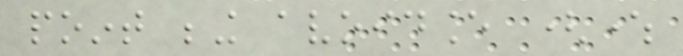point being avoidance (where
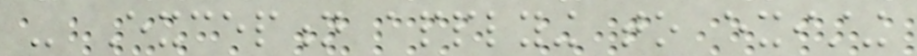- Exception applying to existing
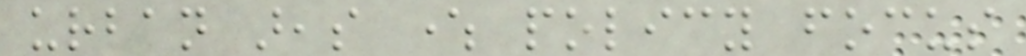urban areas where policy focus
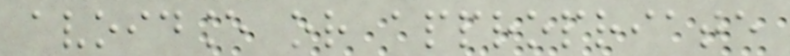avoidance or appropriate
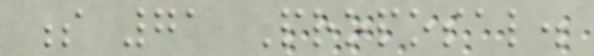s 71 Proposal.
